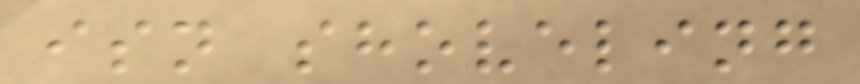isn shoveling
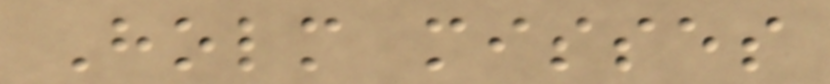Holm misses
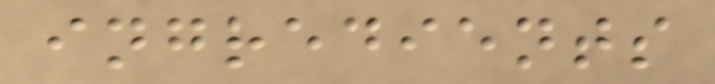ingredients
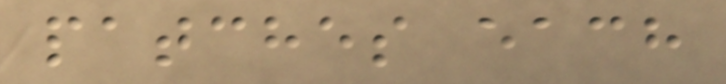patches each
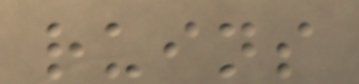ruins
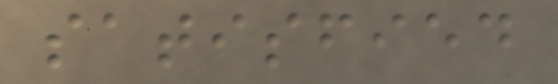satisfied
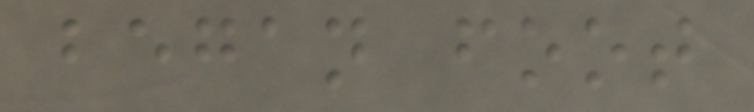began foot
